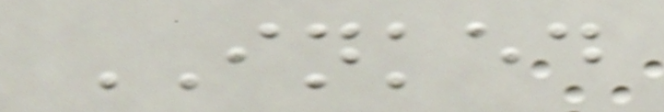INKED
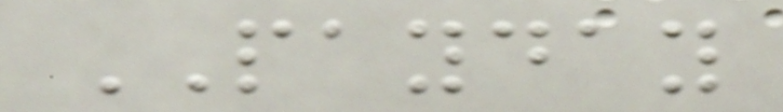PAYDAY
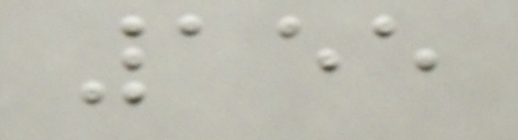155
